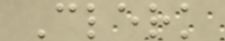Clerk
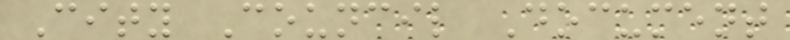City Council Document
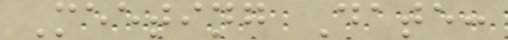Meeting Date:
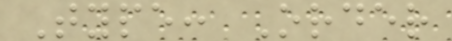Type: Order
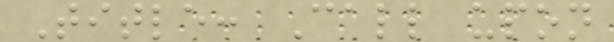Title: Call upon
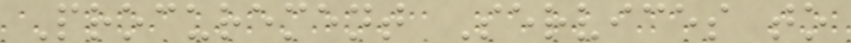Procurement Services to
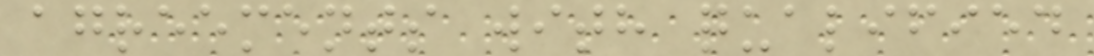agreements with qualified
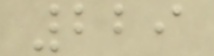229
